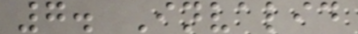7. Invalid
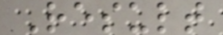Result
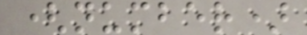(number)
